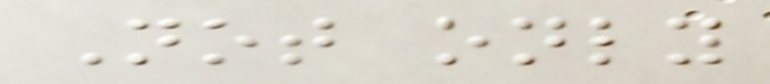Not only
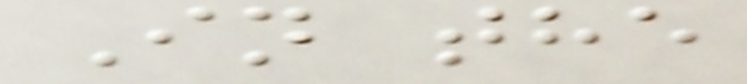In the
